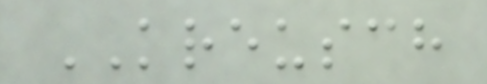KREUSCH
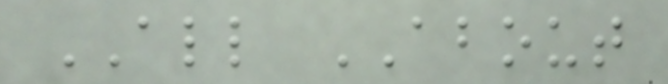ALL ABOUT
